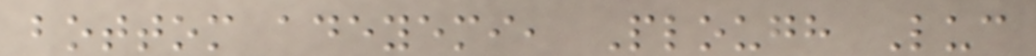bottom adeyemi, Plough Luc
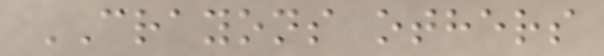CRAYONS others
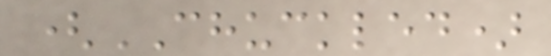(CHUCKLED)
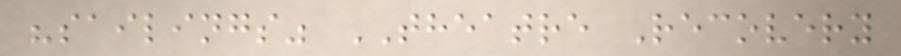"sailings" THEATRE Recovery
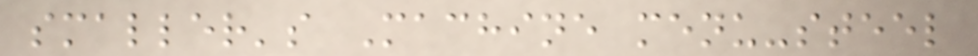smaller's Machine menu-steel
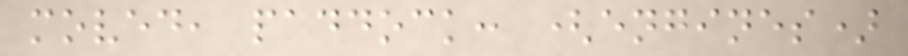moved, paddock: (engines)
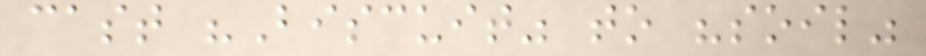cast "Biscuit" to "soil"
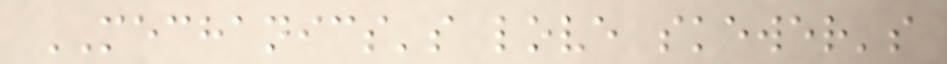MECHANICS's love skewer's
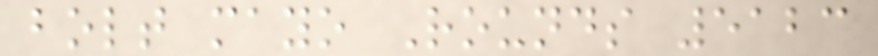bolt mayo Rounds 5123
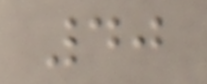40
